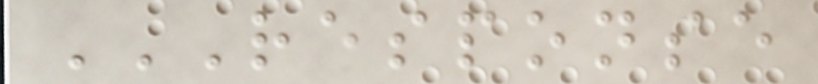RESPONSE
